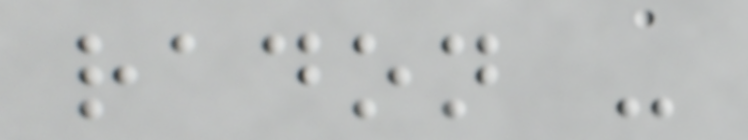radon -
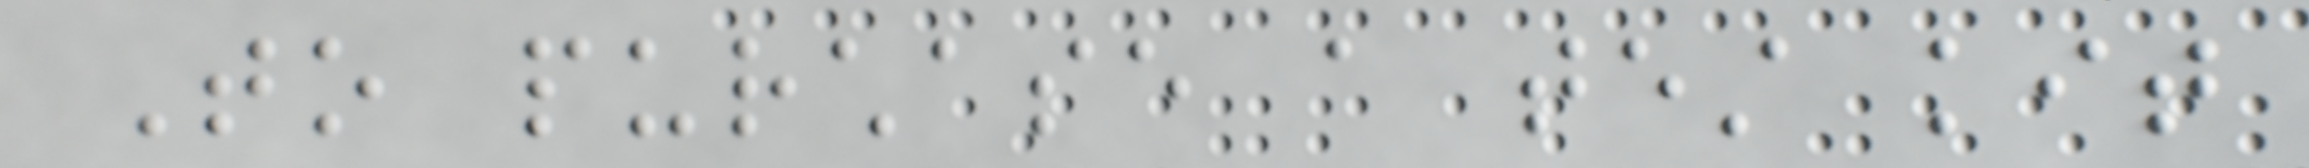To purchase a test kit
